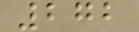272
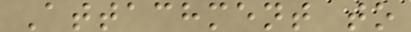Attachment to
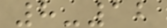8-12
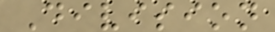Division
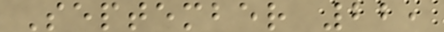September 22,
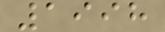1998
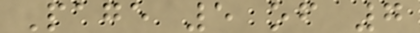Page 5 of 7
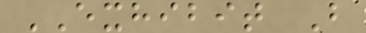EXHIBIT B
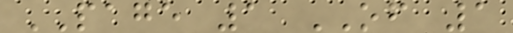PAGE 1 OF 1
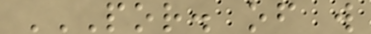POR. OF W
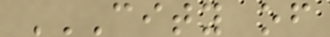CITY OF
